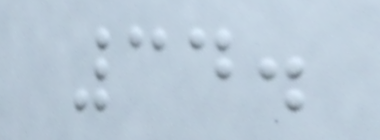34.
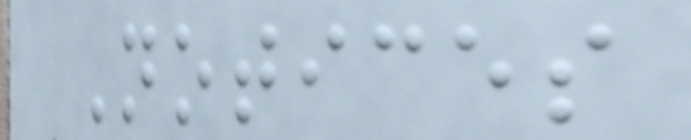Notices
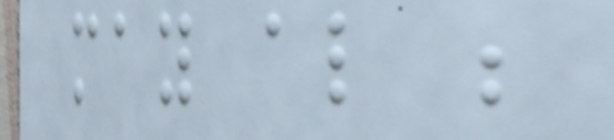may also be
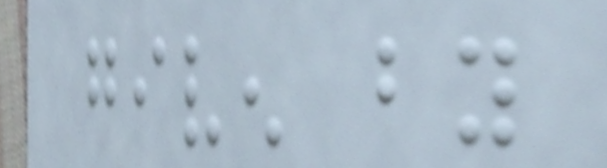given by
